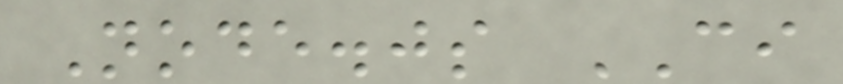Node.js CI
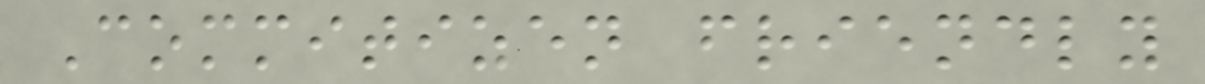Commitizen friendly
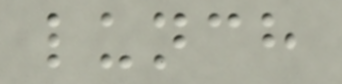lunch
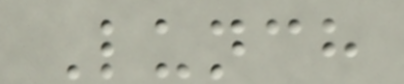Lunch
